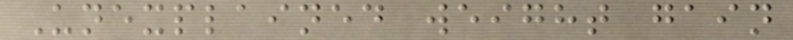Unexplained weight gain
